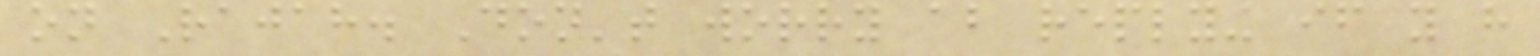on Rajah. Don't worry about replying if you have
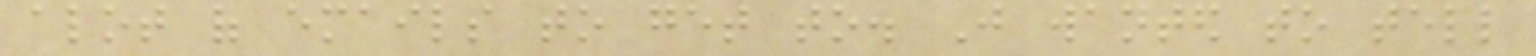alot of emails to get to. Just wanted to tell
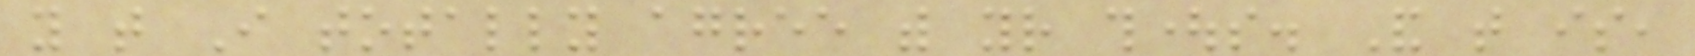you that I totally agree with your thoughts. And that is,
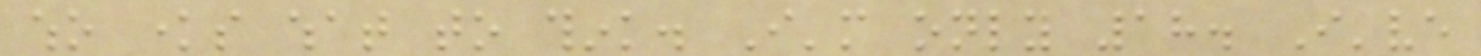who knows what to think. I'm only 18. I've
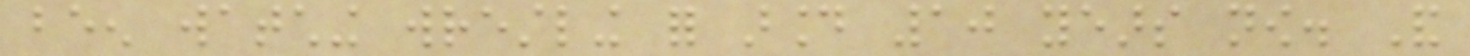been watching wrestling for around 10 years now. And
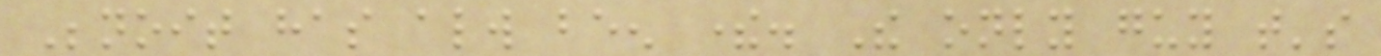Benoit has always been there. The only guy that's
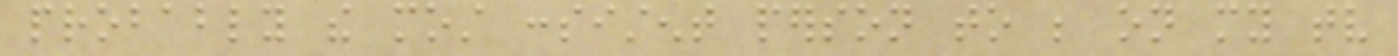probably the most consistent person to be on my tv
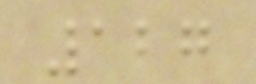127
